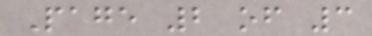Page 2 of 3
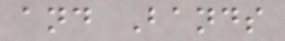and Bands
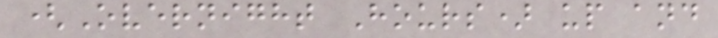(Overnight Hours) up and
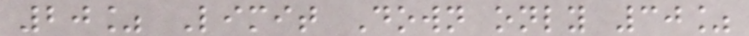20% Limit Down only 30%
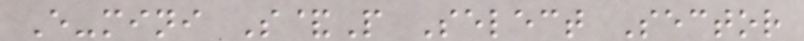E-mini S&P Select Sector
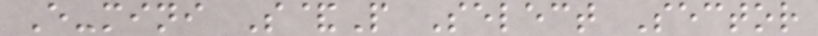E-mini S&P Select Sector
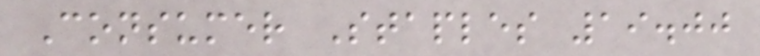Consumer Staples 19.00
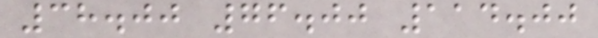38.00 76.00 114.00
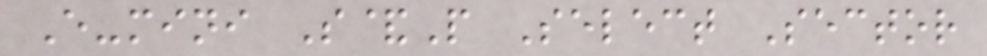E-mini S&P Select Sector
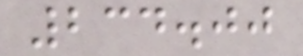234.00
